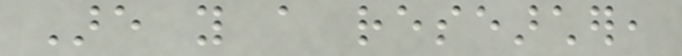Are you a researcher,
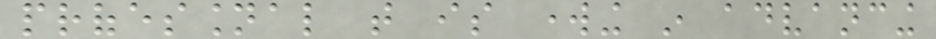professional that is working in advancing
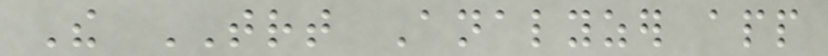The TRT Analyzer app
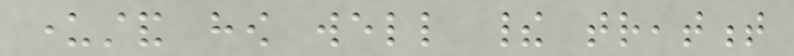understand how well their treatment
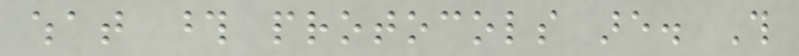what those protocols are. This
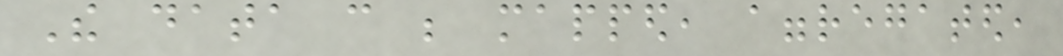The data can be mapped, aggregated,
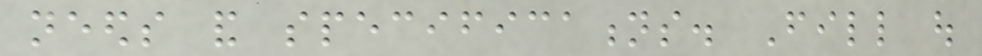needs and specifications. Fill out
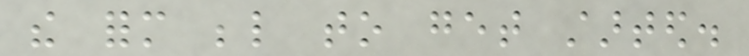the form below to get started.
